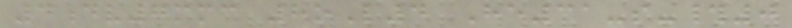4dv7mmc 8oL4 He31-s-#0
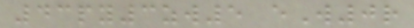43py3zw5 eW0r
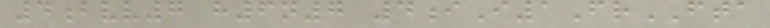4bvv7 h6n7 4iI1FrFTA
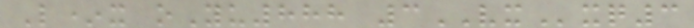L*x oYu888 3VXxq3
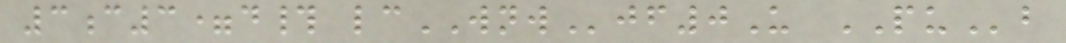3c3=d# lcWNWjf0U PUb
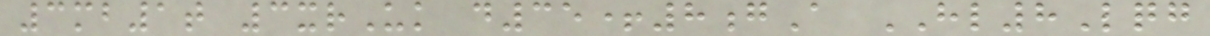3mb1t 3xrUk d35+8gA HL8Lqg
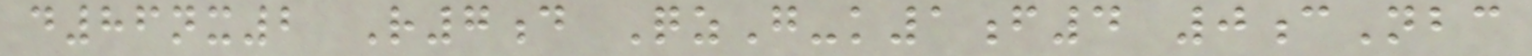d86nx2 R7d QzG-k1f4 0cNbc
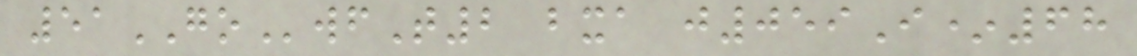51GOwfT2 bxa j059I*68
